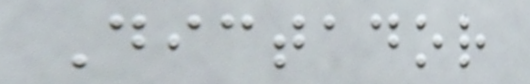Dictador
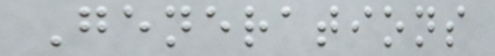Generations
